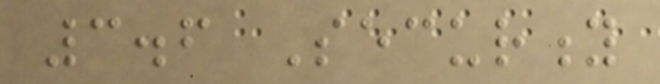3.6 Security
